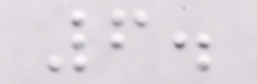6.
